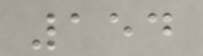154
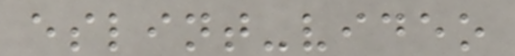eslint-video
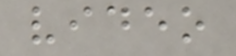video
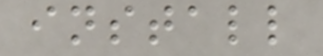install
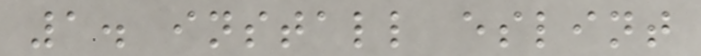1. install eslint
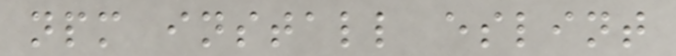npm install eslint
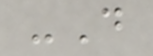-D
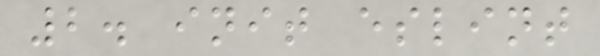2. init eslint
